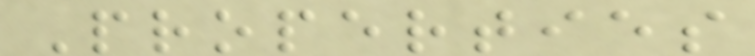Properties
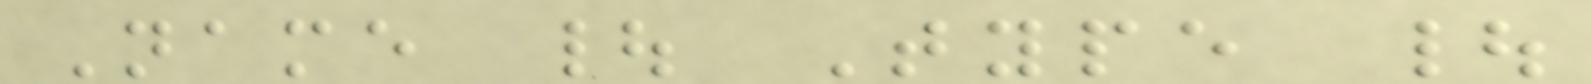Name | Type |
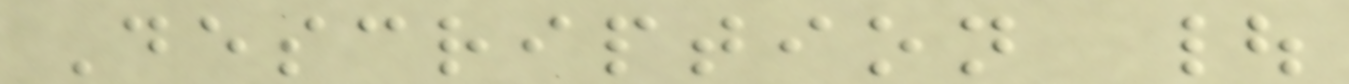Description |
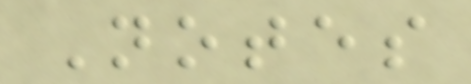Notes
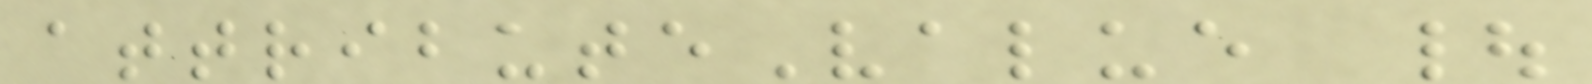attributeValue |
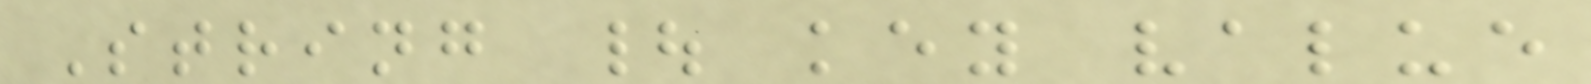String | key value
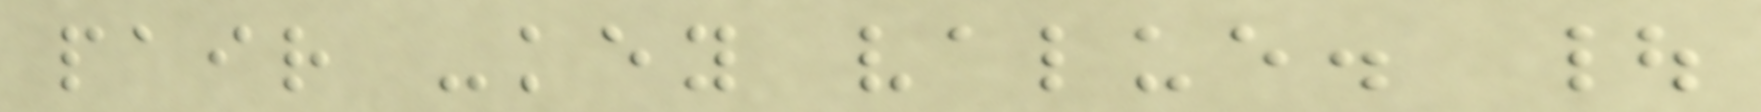pair -key value. |
